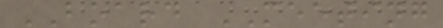BOARD MEETING
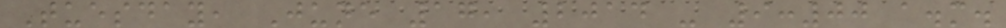Tuesday, June 17, 2014 - 9:00 a.m.
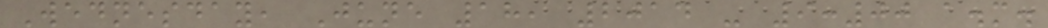Wednesday, June 18, 2014 - 9:00 a.m.
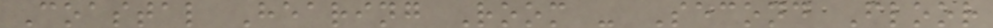Coastal Hearing Room - Second Floor
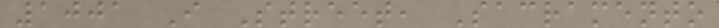1001 I Street, Sacramento
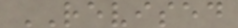REVISED
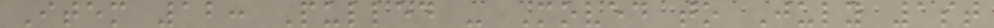Item 12: Pulled - Moved to July 1st
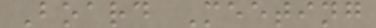Board Meeting
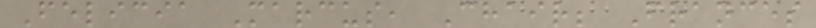Felicia Marcus, Chair; Frances
